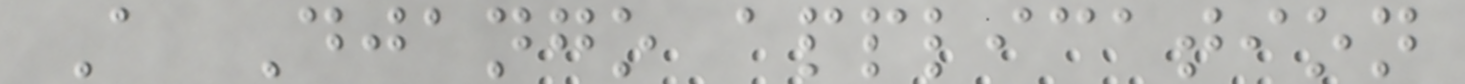A Django application
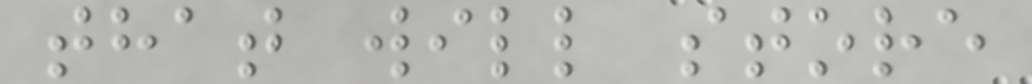that will store
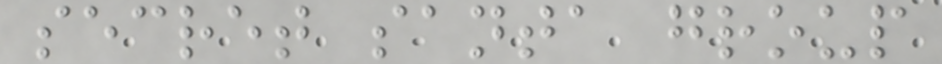secret santa group
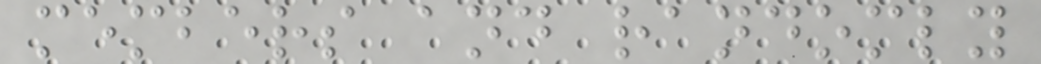members and randomly
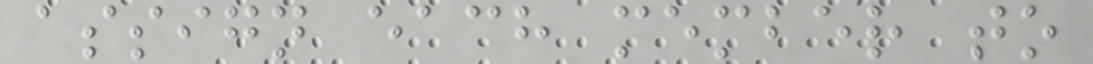assign each member to
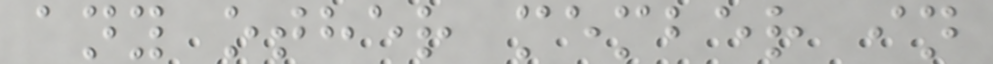any other member in
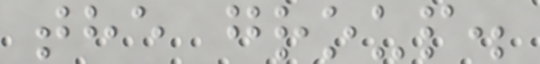the group.
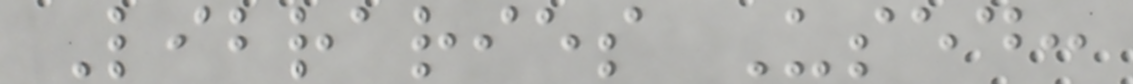Libraries Used:
